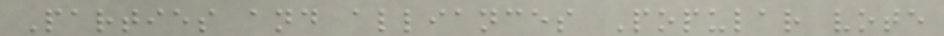Parties and alliances Popular vote
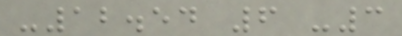-12.54 6 -3
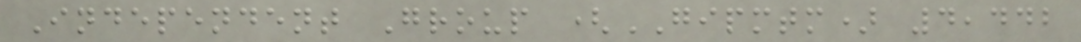Independent Group (GIPMTM) 4,442
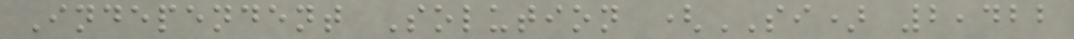Independent Solution (SI) 2,422
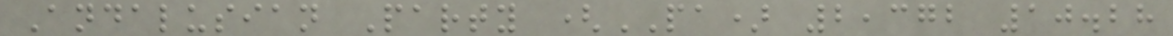Andalusian Party (PA) 2,372 10.28
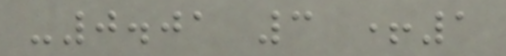-0.01 3 +1
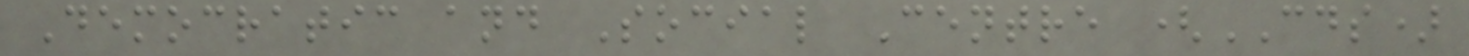Democratic and Social Centre (CDS)
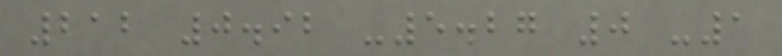212 0.92 -5.27 0 -1
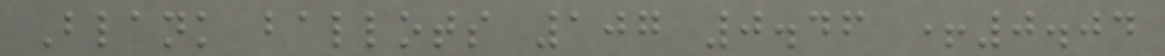Blank ballots 107 0.46 +0.04
